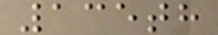135th
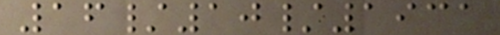16/10/1931
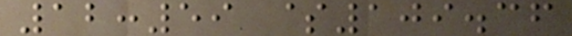12:59 $109.36
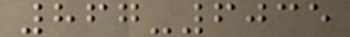867-6035
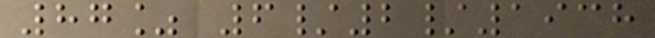87% 6/2/1938
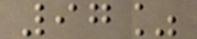97%
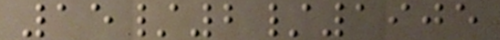15/2/1905
